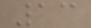13
